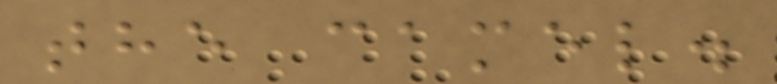the camel.
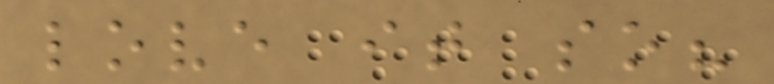love it so?
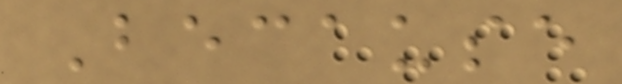Because
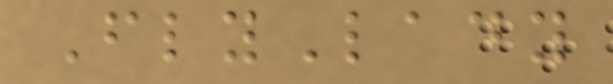FlyLady
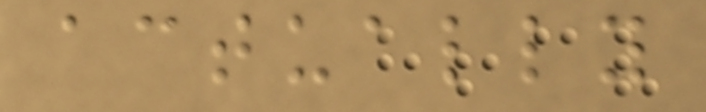actually
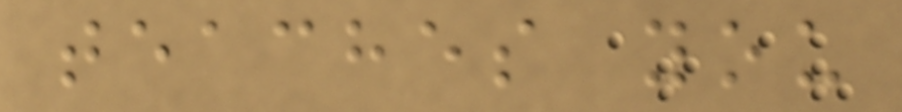teaches you
